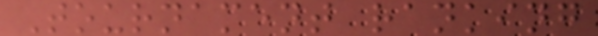Tournament ranking
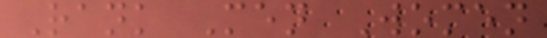Rank Men Women
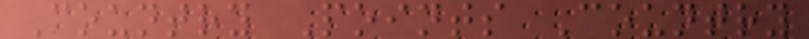Country Points Country
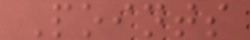Points
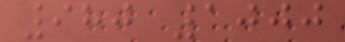980 1000
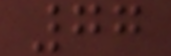77
